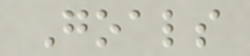Goals
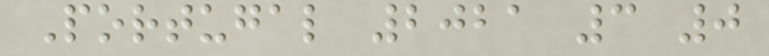Portugal 2021 3 0
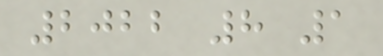2022 8 1
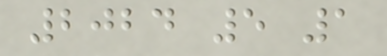2024 5 1
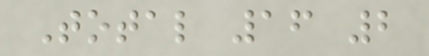Total 16 2
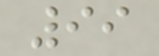99
